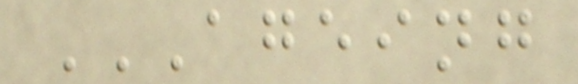AGEING
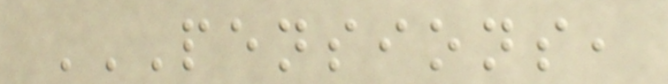PENSIONS,
